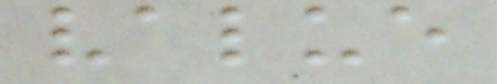value
